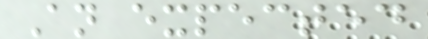An expected
